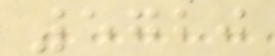5720
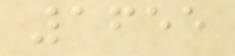1655
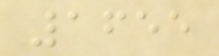1655
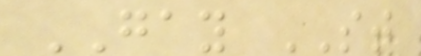GAY ST
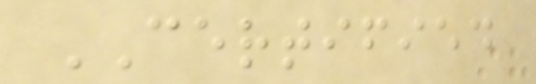CERTIFIED
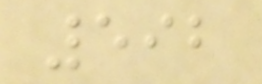592
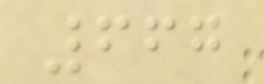667
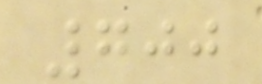700
